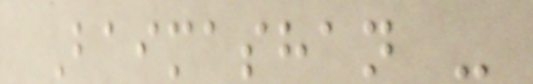Baimashan -
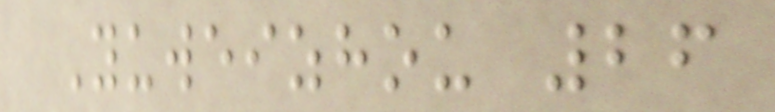Yuweizhou 26
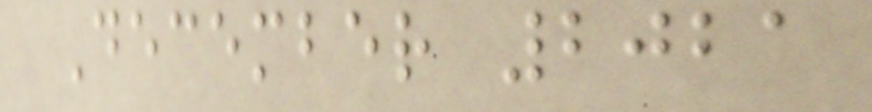December 2021
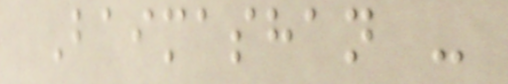Baimashan -
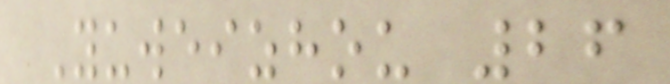Yuweizhou 26
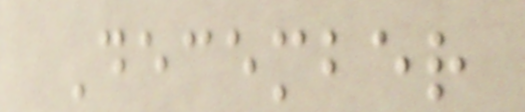December
